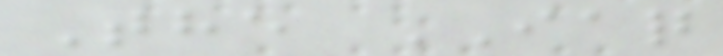The IAQ
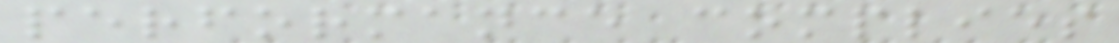performance complies
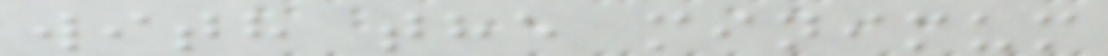with the minimum
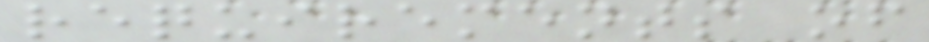requirements of
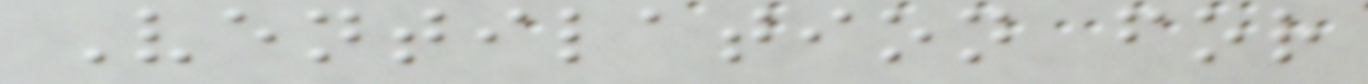Ventilation for
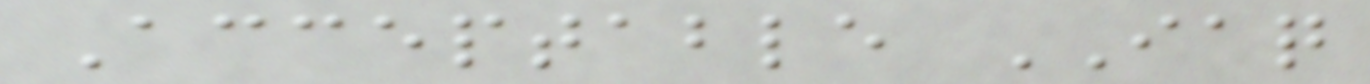Acceptable IAQ
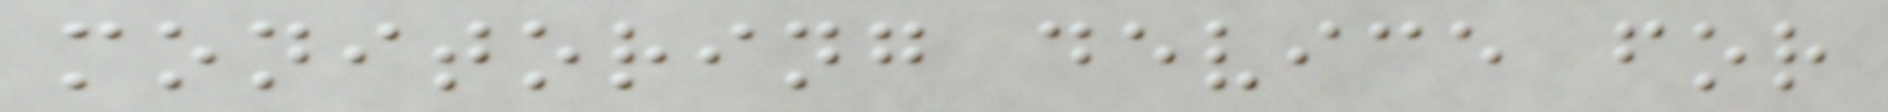monitoring device for
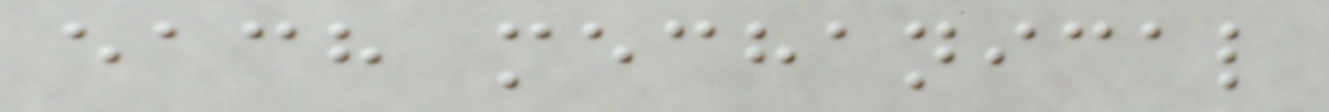each mechanical
